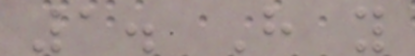1. Have you
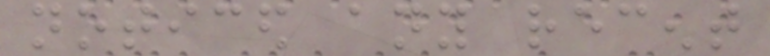noticed any recent
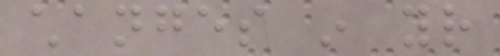changes in your
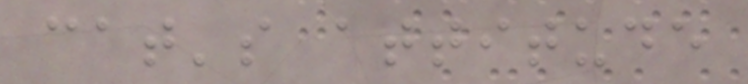cat's attitude
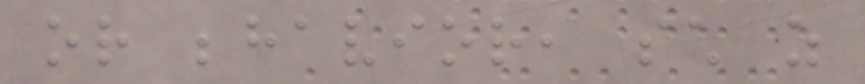or behavior, such as
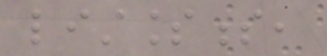listlessness,
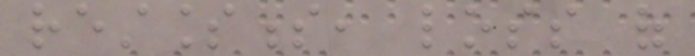restlessness, loss of
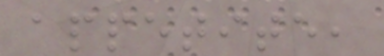appetite,
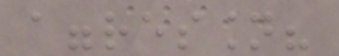aggression?
